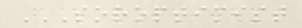SOROPTIMIST
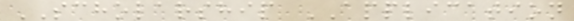SCHOLARSHIP APPLICATION
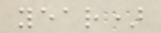year)
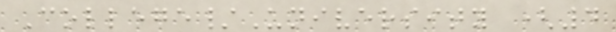College/University (4
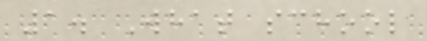1. What school
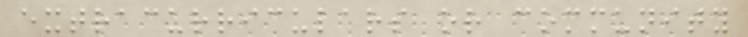extracurriculars or community
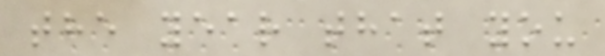the year that you
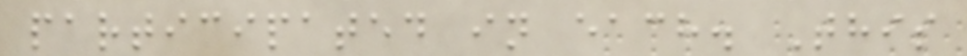participated in each. This
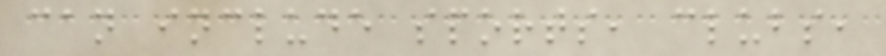can include sports, clubs,
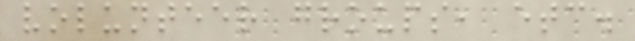volunteer groups, etc.
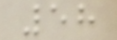58
